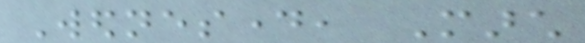Wednesday, March
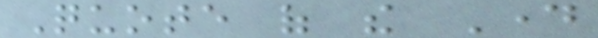Quote of the Day
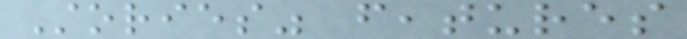Stories" features
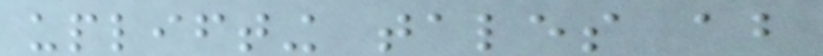uplifting tales about
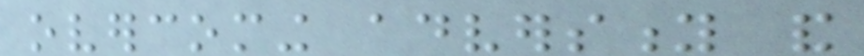overcoming adversity and
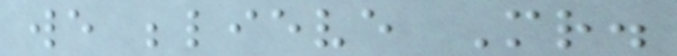we believe Mr.
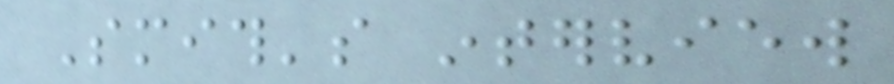Smith's interview
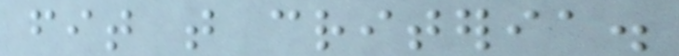fit that criteria.
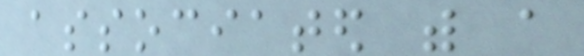associated with a
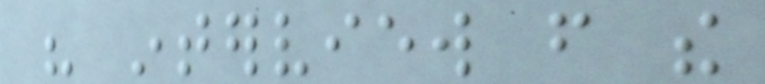his interview from the
